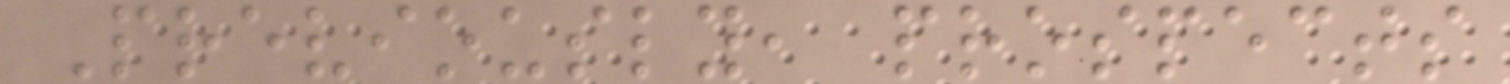Previously, prospects
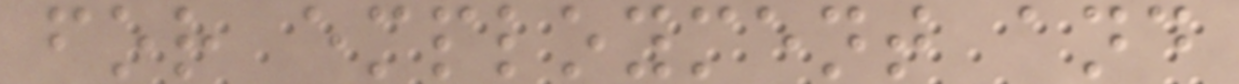for employment and
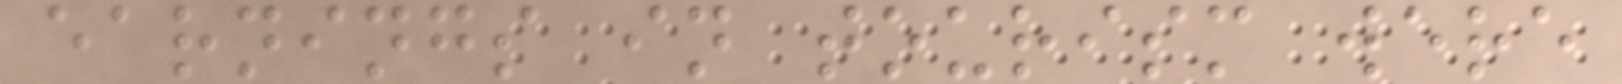earnings in tourism were
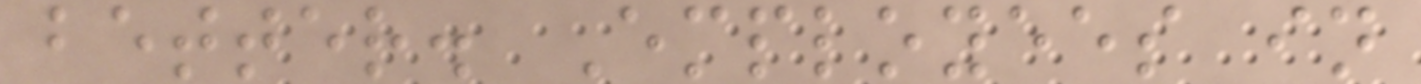better. Employees in
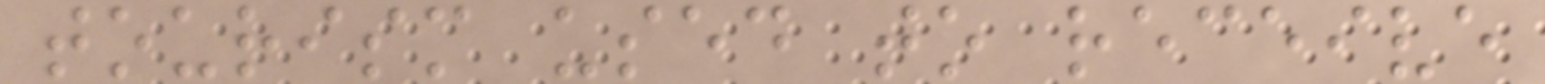tourism used to receive
